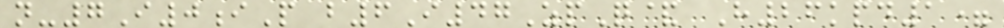n-7I0iP b6I47ZpQ& H26kpd1=
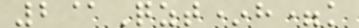2@Qzt*h=k
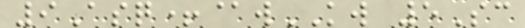9Asq+@wKW 5Sc
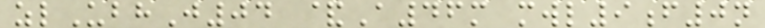zlUbhJ04 &A46m mwl9f0n
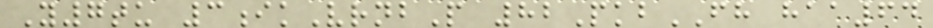Y7tu 3ikVrnbP 82PkbFH haa64
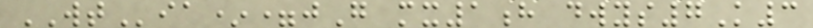WTia*=jG mx1h dwys7K3
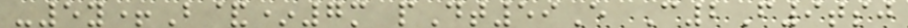-5y+B&*7m pDt59E C2F9tsj
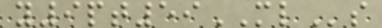y9pt59MLs
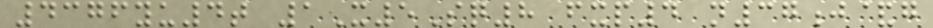4376yu4t 1X5Sq8 fxp4 n37j&g
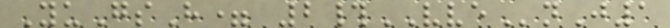YuGsH= 2#VVEnJ1
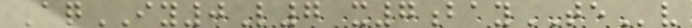AqIY0L7 x7bayTEv
